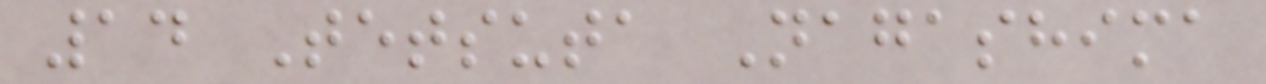14 Tetsuta Nagashima
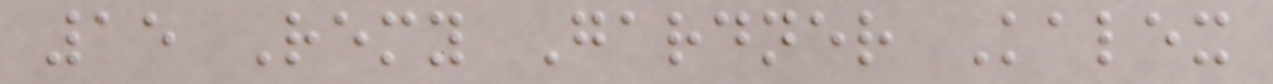15 Remy Gardner Kalex
